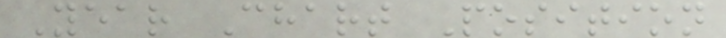Year Chart Position
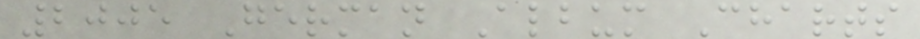2005 German Album Charts
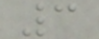3
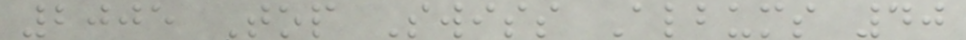2005 Top Swiss Albums 40
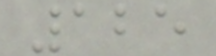125
